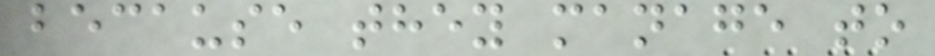because they manage to
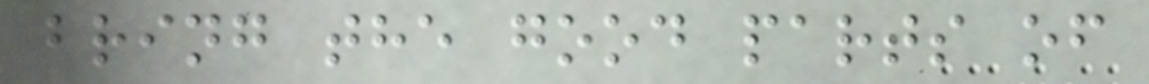bring the good parts of
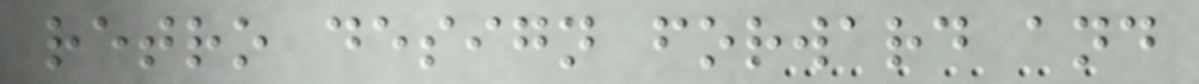retro design forward and
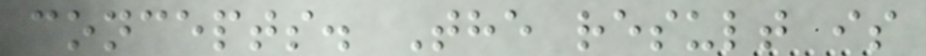concepts. The result is
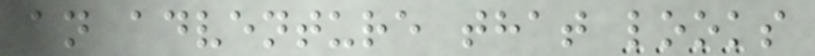an adventure that looks
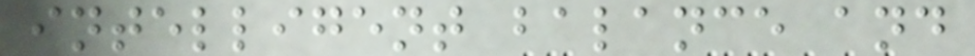intelligent balance and
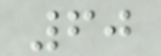60
